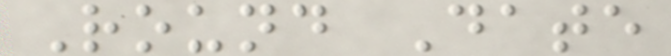Round Date
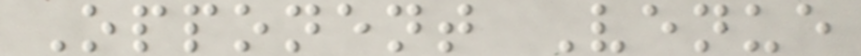Opponent Venue
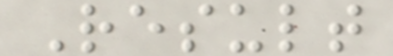Result
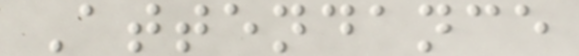Attendance
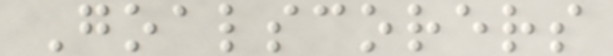Goalscorers
